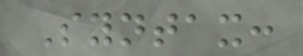Syntax:
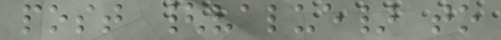post {value} to
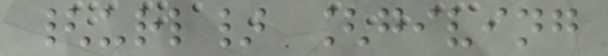{url} [giving
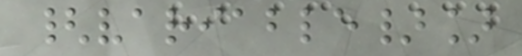{variable}]
